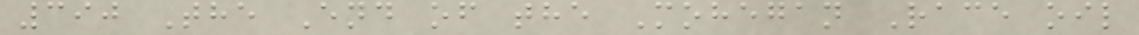390 The End of the Mohegan Race oil
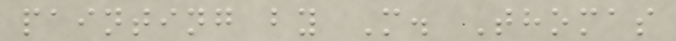painting by M. Thomas
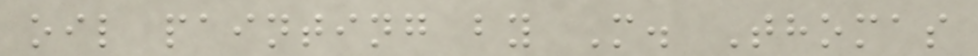oil painting by M. Thomas
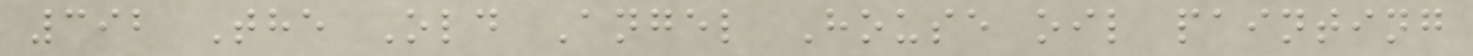392 The Old Angel House oil painting
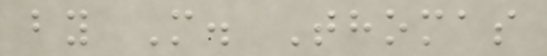by M. Thomas
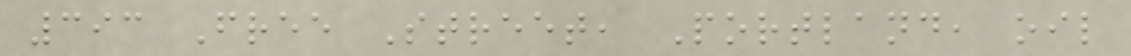393 Free Street, Portland, oil
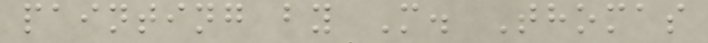painting by M. Thomas
